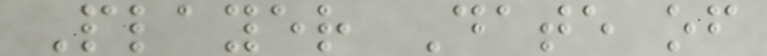Player Date of
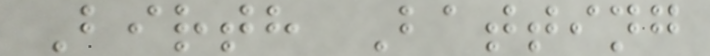Birth Batting
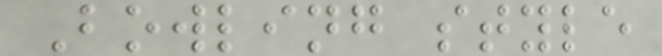Bowling style
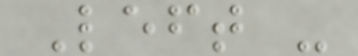Left -
